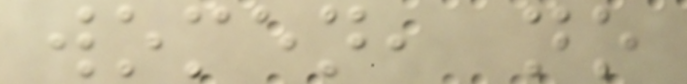women, no
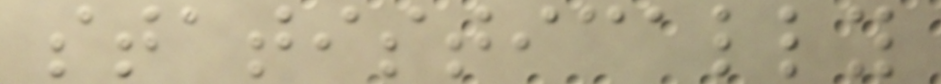statistically
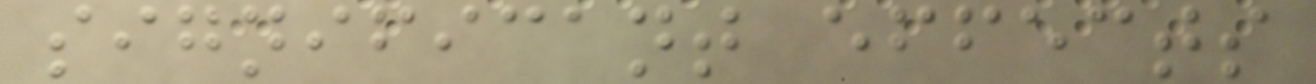significant effects
